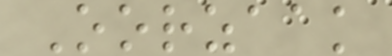Oorzaak
